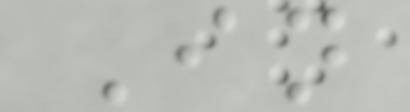In
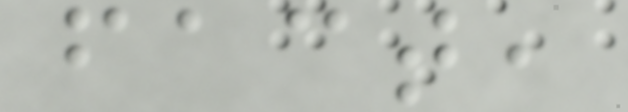fact,
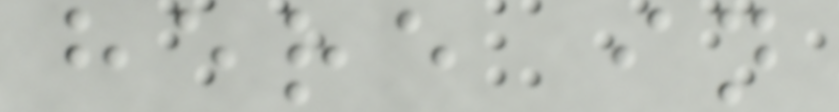here in
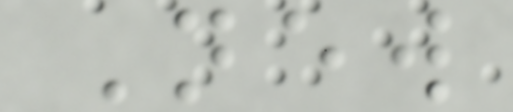New
